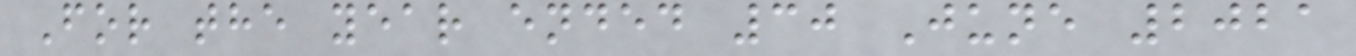For the year ended 30 June 2021
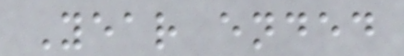Year ended
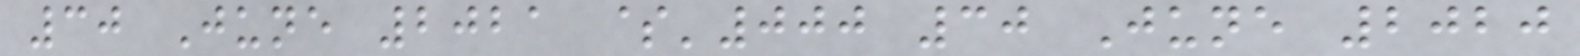30 June 2021 $'000 30 June 2020
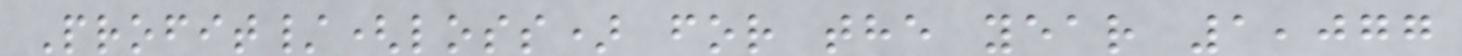Profit/(loss) for the year 1,077
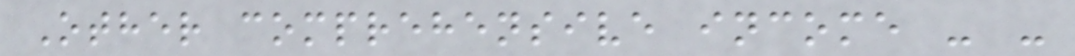Other comprehensive income - -
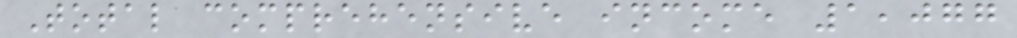Total comprehensive income 1,077
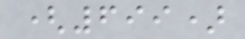(699)
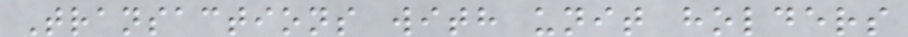Transactions with unit holders
